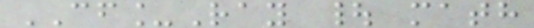CF_Ray | math
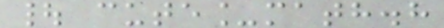| cute_math.h
